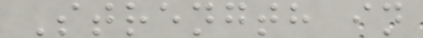Strength in
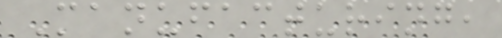Manufacturing,
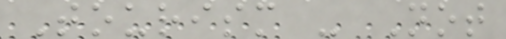Tourism - Not
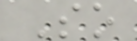So
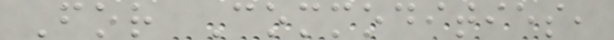For Commodities,
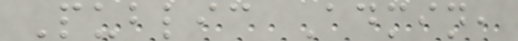Public Admin,
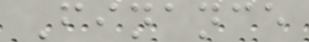Finance
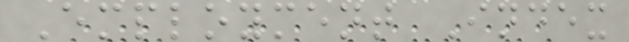Employment Index
